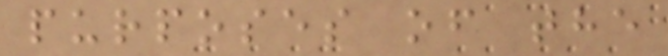purposes of the
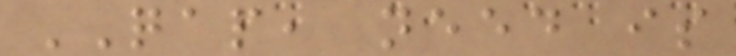QAP, need is
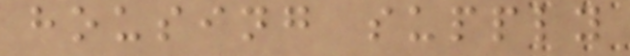housing supply
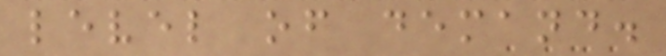level of demand.
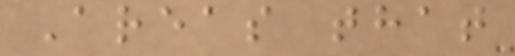Areas that
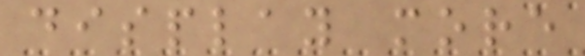display more
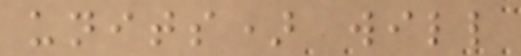units) will
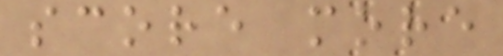score more
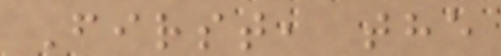First, the
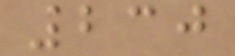230
